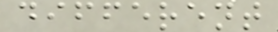different
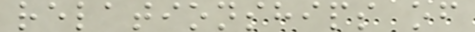relationships of
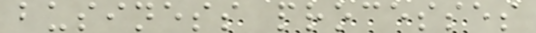business processes
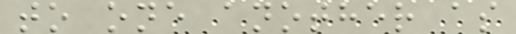to one another as
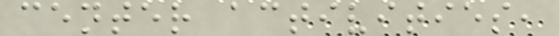center activities,
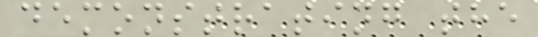demonstrating the
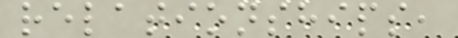relationships,
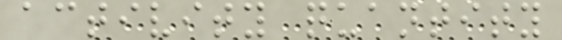activity quantity
